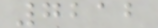7212
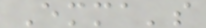Emma's
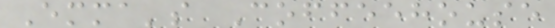Emma's Coffeehouse
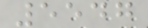5547
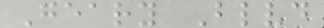Geary Blvd
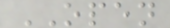OPEN
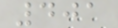401
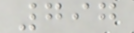797
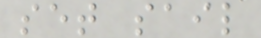set sail
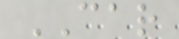CAR
